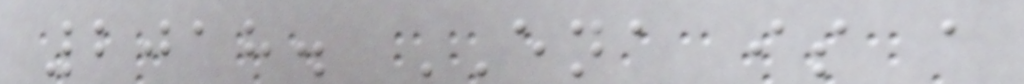2018. ENA is a
